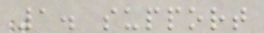1. support
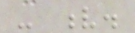- v.
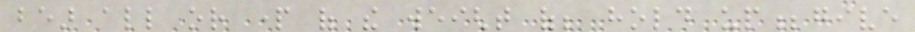bear all or part of the weight of; hold up;give
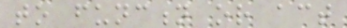to function or act
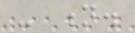- n.
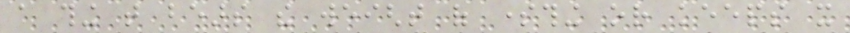a thing that bears the weight of something or keeps it
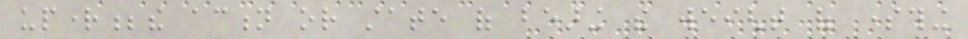upright;the action or state of bearing the weight of something
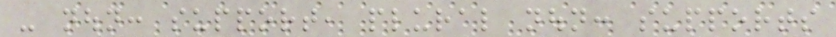- noun: support, plural noun: supports
